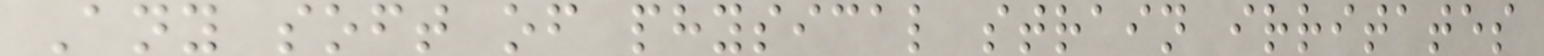Any soft of physical strain irritates
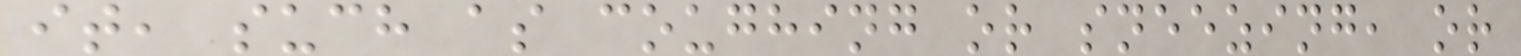it, such as coughing or sneezing, or
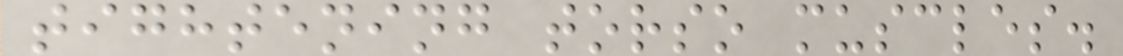tightening torso muscles.
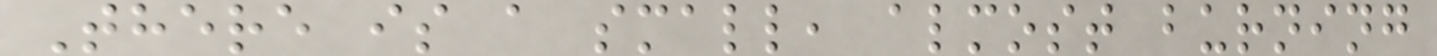There is a small, almost burning
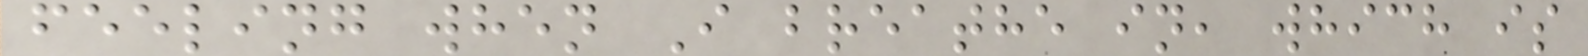feeling when I breathe in, which is
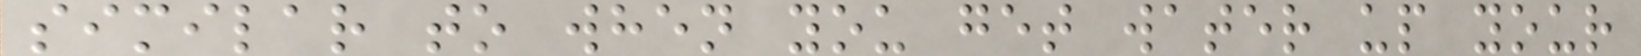similar to when you get water up your
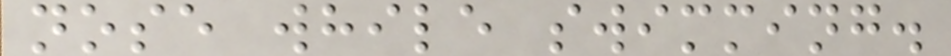nose while swimming.
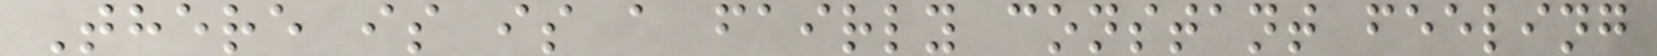There is is a fairly constant feeling
